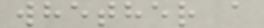whether a
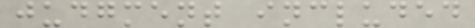judgment included
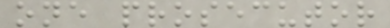one prosecutor
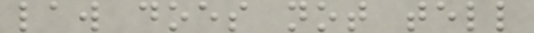law does not tell
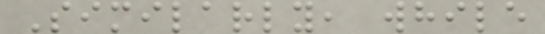Similarly, while
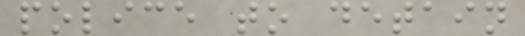police to detain
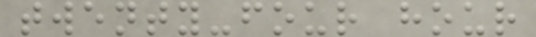twenty-four hour
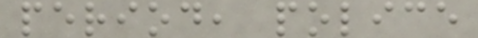period, police
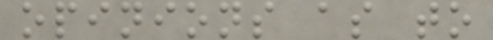opinions as to
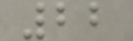22
